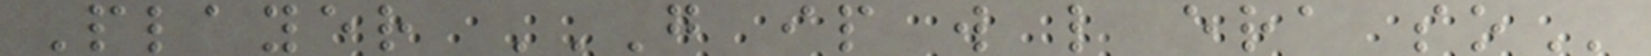Player G IP W L ERA SO
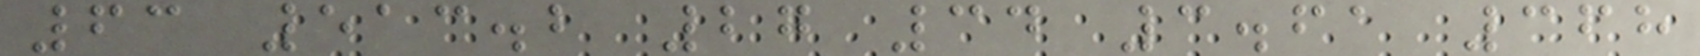63 513.2 27 34 3.61 368
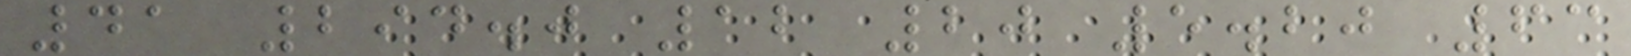41 294.0 12 20 5.20 63
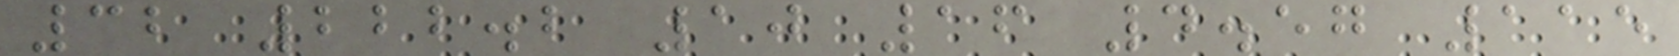32 222.2 10 16 4.57 115
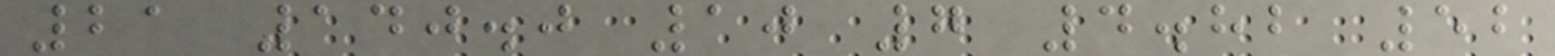21 140.0 10 7 4.82 52
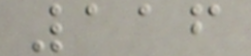116
